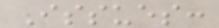Issues:
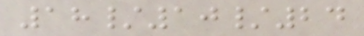18/10/24
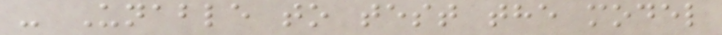- Unable to test the model
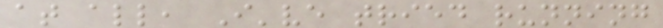at all, I've tried running
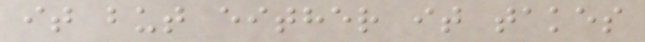it but either it takes
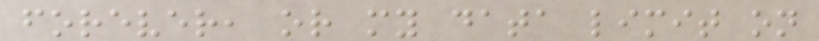forever, or my data limit on
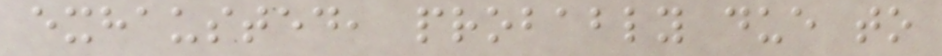exhausted, probably due to
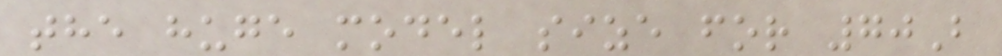the huge model size for 70B
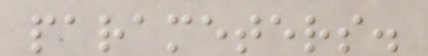parameters.
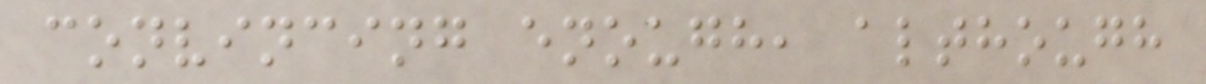convincing enough, although
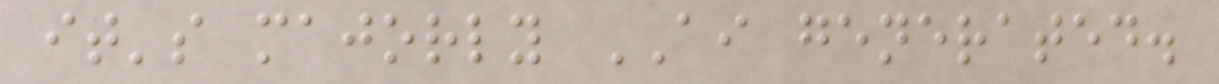it's majorly AI generated.
